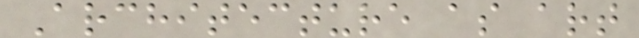Architecture as art
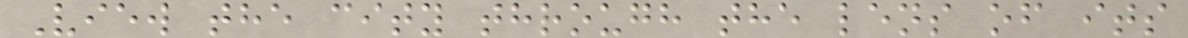View the city through the lens of its
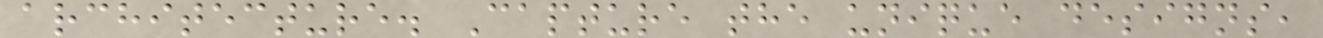architecture. Capture the unique designs,
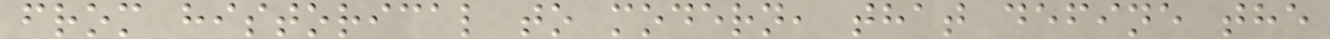from historical to modern, that define the
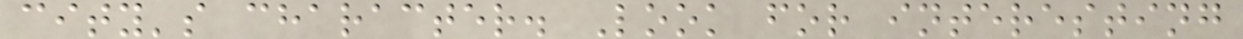city's character. Look for interesting
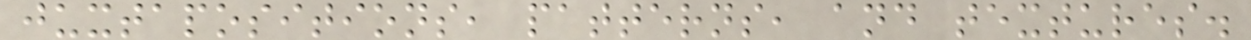juxtapositions, patterns, and textures.
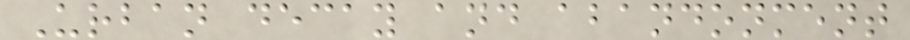Urban decay and abandonment
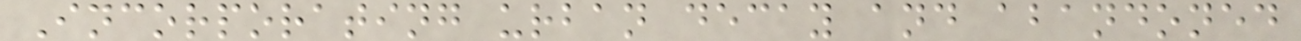Incorporating urban decay and abandoned
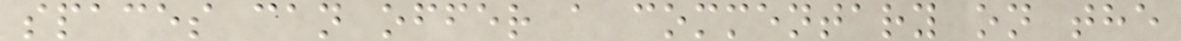spaces can offer a commentary on the
